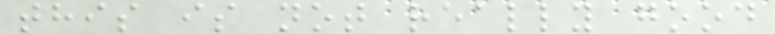this is not really good
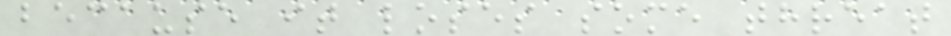because it loses some threat
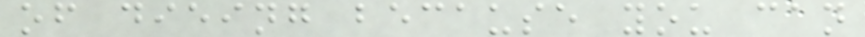of dieing because you can
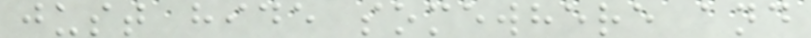just hide somewhere and
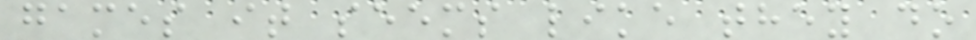games it seems like they do
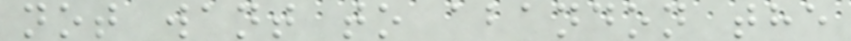not want to abandon the
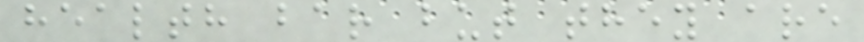health bar but they are
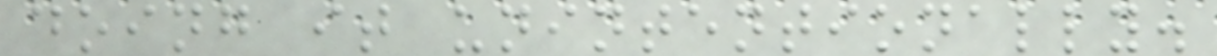doing it unintentionally.
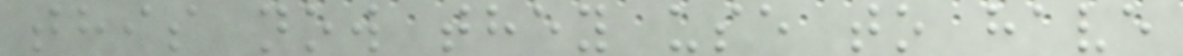this now they use to have
